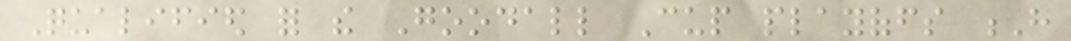Qualified for the Goodall Cup playoffs H
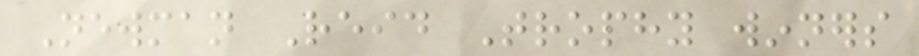Newman Reid Trophy winners
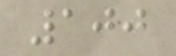100
